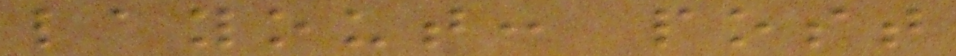layout: post
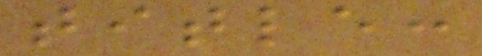title:
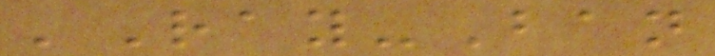'Ray-Ban
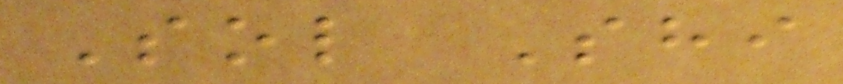Sol Shi
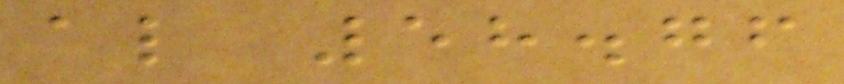al 58.76
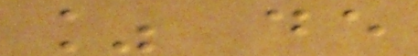% de
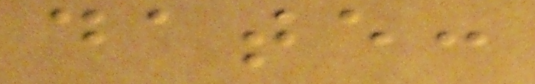date:
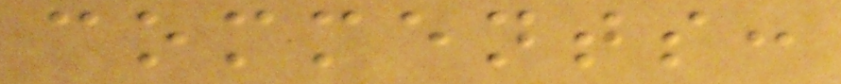comments:
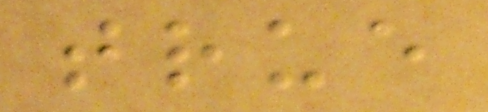true
